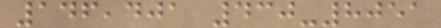146,401 430-8051
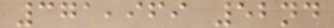371,969 52nd
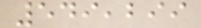549,299
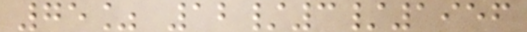75% 12/3/1956
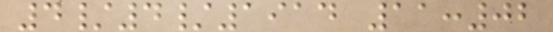4/4/1914 11:02
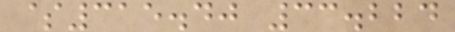$315.40 33.224
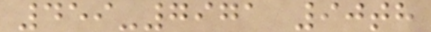459-7971 90th
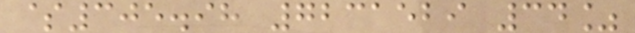$305.98 7231529 34%
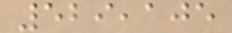529,105
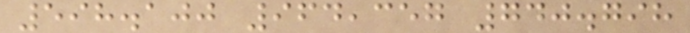598.100 964,357 740.798
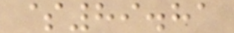$89.81
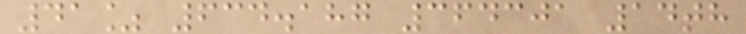41% 634.187 364301 14th
